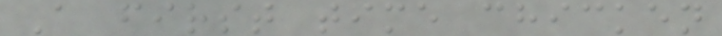A first time chicken
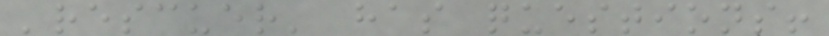'rescuer' has questions!
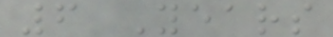6 Years
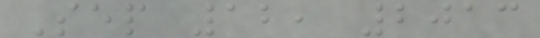Sep 12, 2013
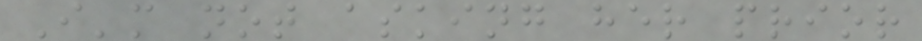I'm not asking her prior
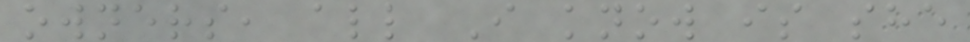owners, all I know is she
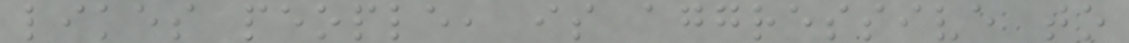likes people, is aggressive to
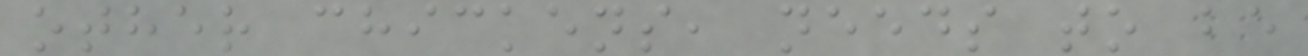other chickens, needs to be
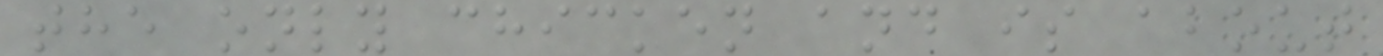the only chicken and is about
